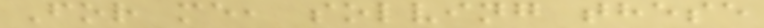For me, solving these
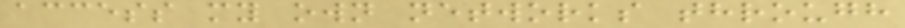access my own networks through
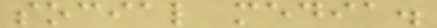social media.
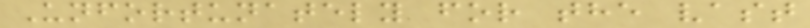Unfortunately for the vast
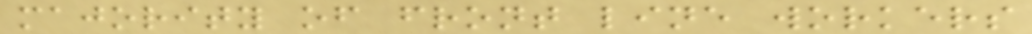majority of front line workers
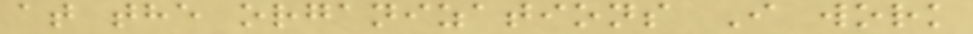at the organizations I work
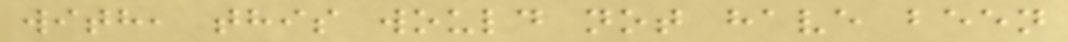with, this would not have been
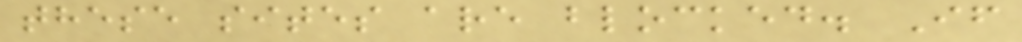these sites are blocked. If
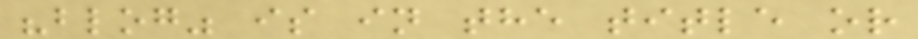"blog" is in the title or
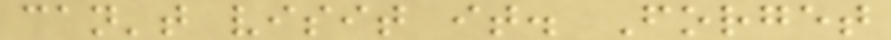can't visit it. Forget
